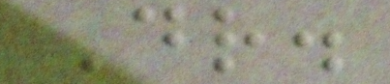Dr.
